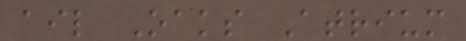ail Oaks Atrium
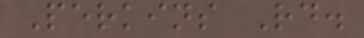Perkins Rd.
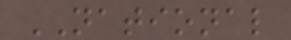NATIONAL
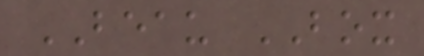BEAU BOX
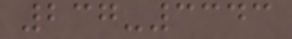237-3343
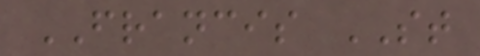FRANCIS ST
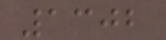1302
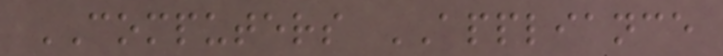COMPUTERS APPLIANCE
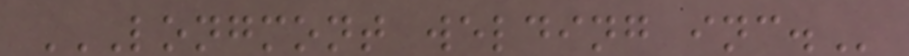LONGMONT WELDING INC.
